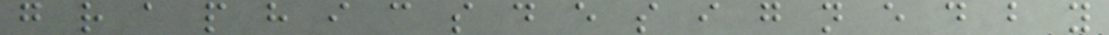g r a p h i c s d e s i g n e d b y
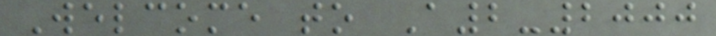Welcome to A2-2000
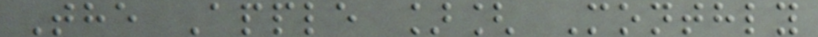The Apple ][ Monthly
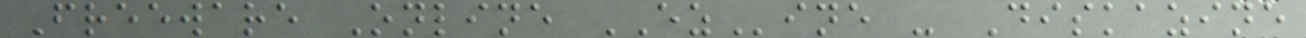Freeware Online EZine - Diskazine
